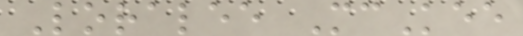Loralee McKee
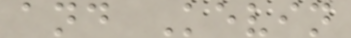and Kevin
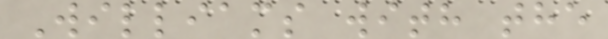Williams with the
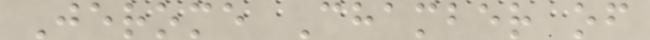Jerome Chamber of
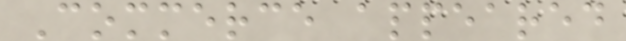Commerce appeared
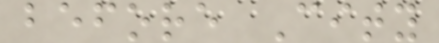before City
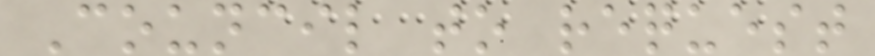Council to request
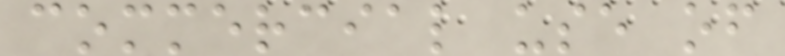commercial use of
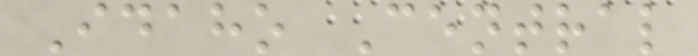Idaho Central
